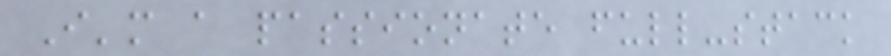I'm a passionate full-stack
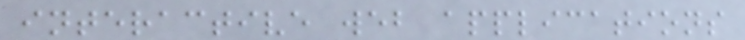interactive web applications
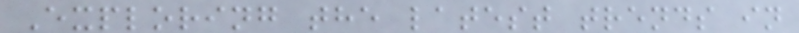Exploring the latest trends in
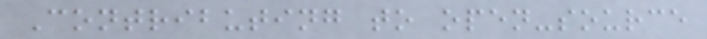Contributing to open-source
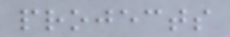projects
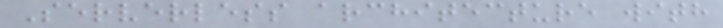Serverless architecture with
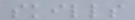skills
